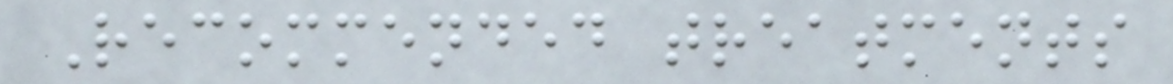Recommended treatments
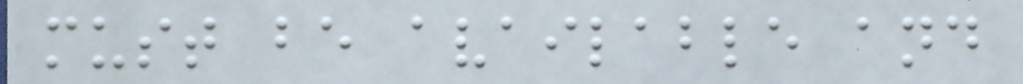must be available and
